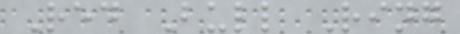Red Bull Ring
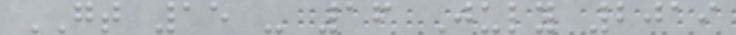GT 15 - 16 July 2019
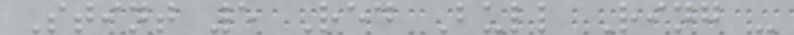Stint 5 Red Bull Ring -
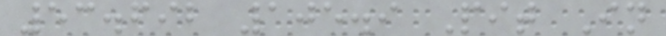53.692 105.9 Pit In
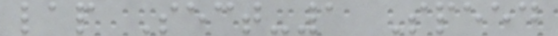lap Sect-1 Speed
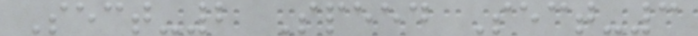Sect-2 Speed Sect-3
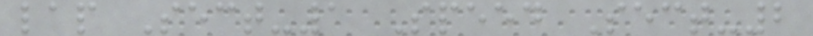lap Sect-1 Speed Sect-2
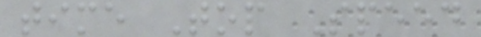time Top Speed
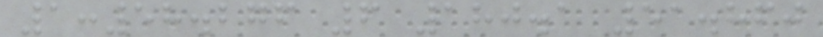1:58.276 6 180.1 51.860
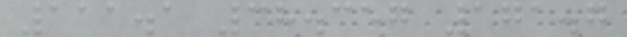111.1 38.357 171.7
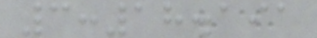3:18.191
